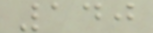140
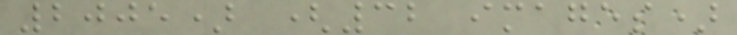2005) (32 images)
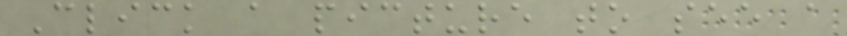Click a picture to see a
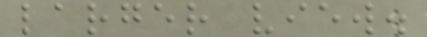larger view.
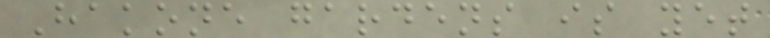Hakone gardens is yet
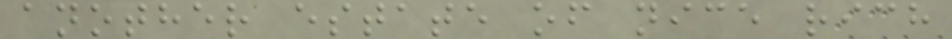another estate of nice rich
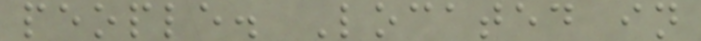people. Located in
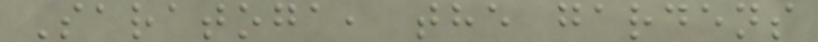Saratoga, the gardens
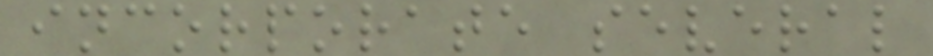incorporate several
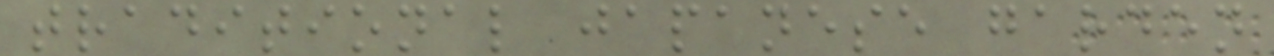traditional japanese garden
